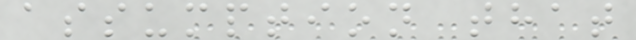assumption that
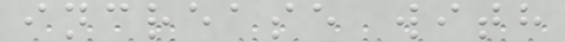increase with
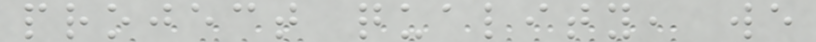project quality, we
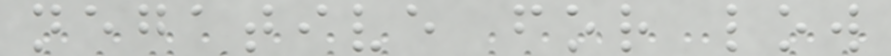negative for low
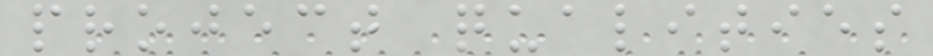project qualities
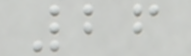26
